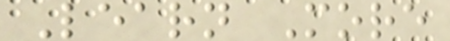Learn More
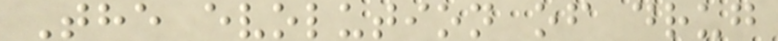The evolution of drug
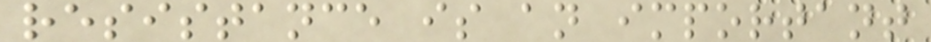resistance is an important
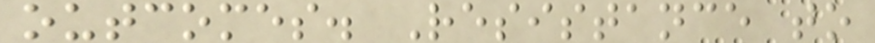outcomes. Resistance to
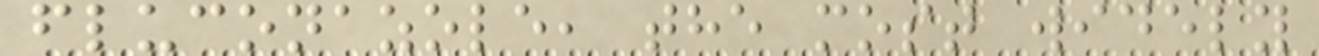fluconazole, the most widely
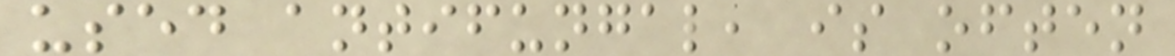used antifungal, is often
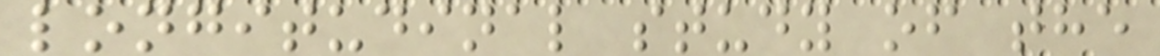longitudinal study of the
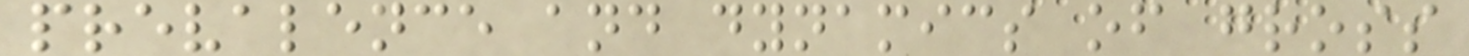prevalence and dynamics of gross
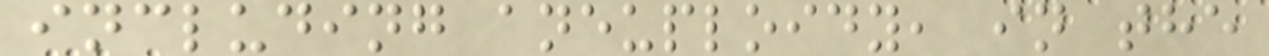including aneuploidy, in the
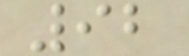92
